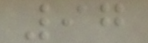97
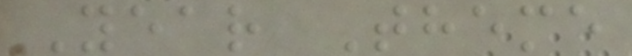Year Theme
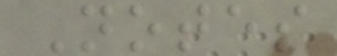Notes
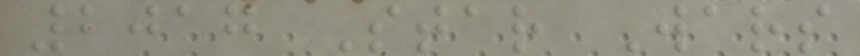2017 Star Wars
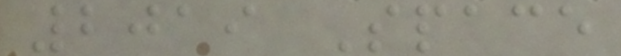2019 Space
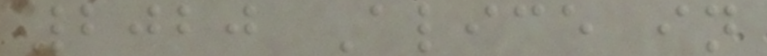2020 Alice in
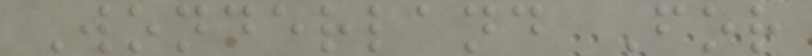Wonderland For
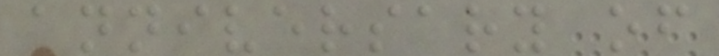anniversary of
